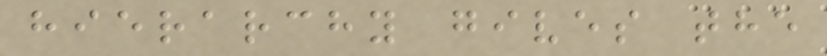hierarchy gives the
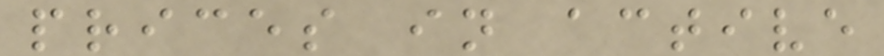prices in active
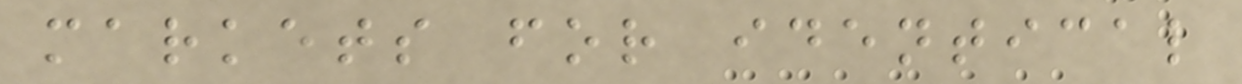markets for identical
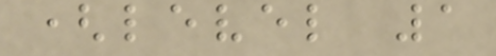(level 1
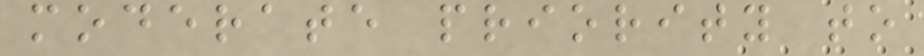moderate priority to
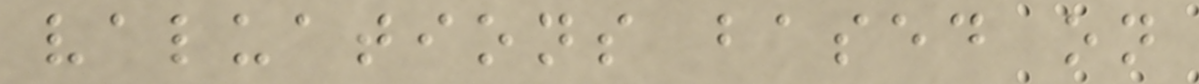valuations based on
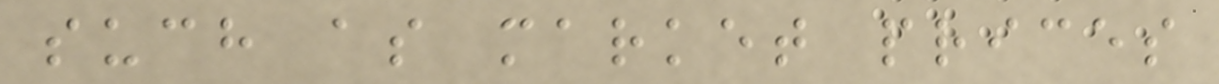such as market prices
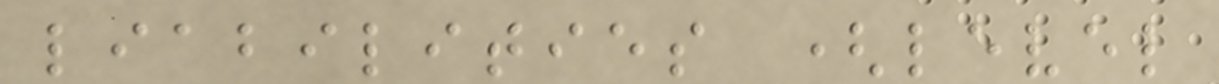liabilities (level
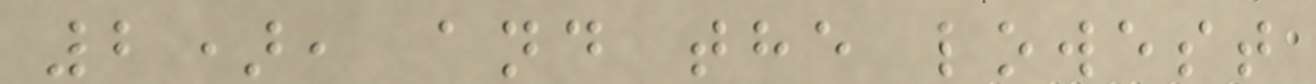2), and the lowest
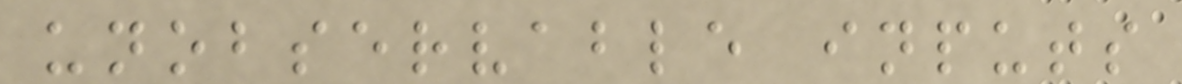unobservable inputs
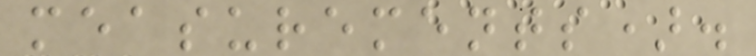measurements).
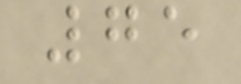75
